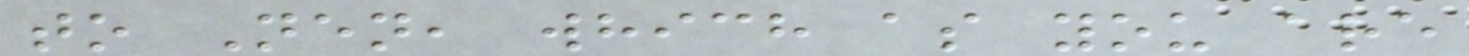to Nen, which as you are
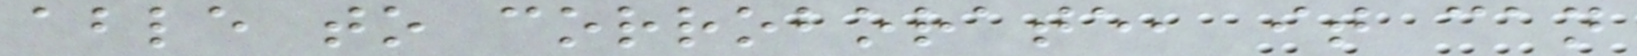able to corroborate, it can
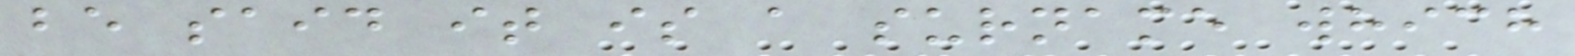be said it is a surname which
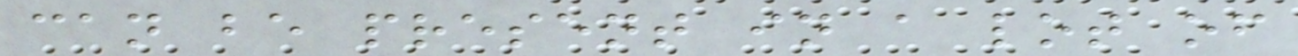can be present in a lot of
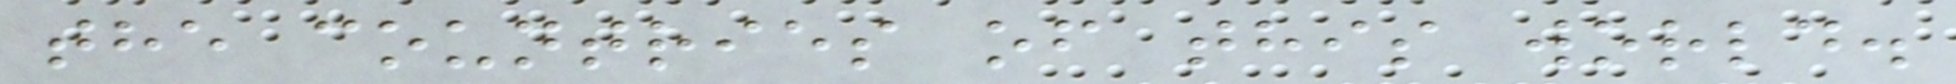the countries of this world.
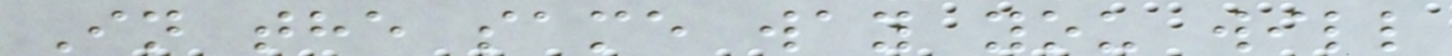In the same way you will
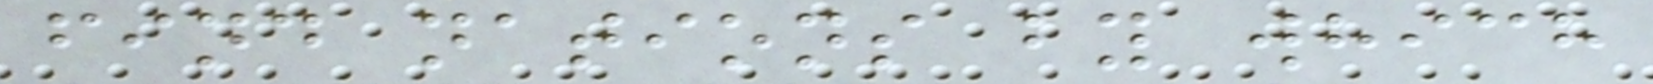find nations by which
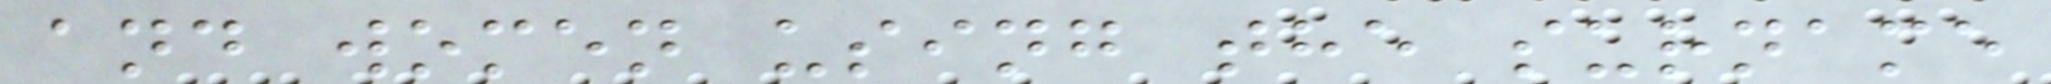and women using the surname
